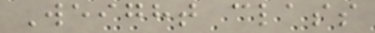Weight class
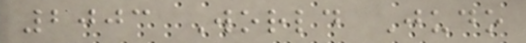2003 World Judo
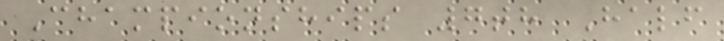Championships 7th Half
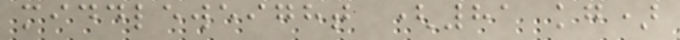middleweight (81 kg)
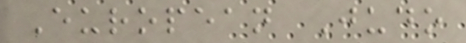European Judo
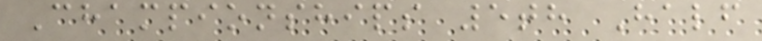Championships 5th Half
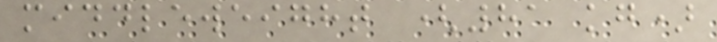middleweight (81 kg)
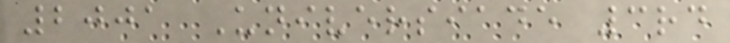2001 Universiade 3rd
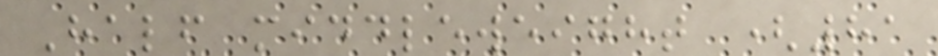Half middleweight (81
